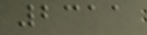2311
